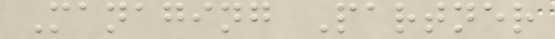Managing Partner
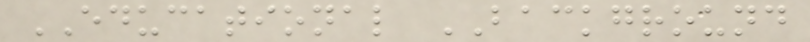EDUCATIONAL BACKGROUND
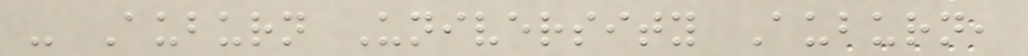- Auburn University Auburn,
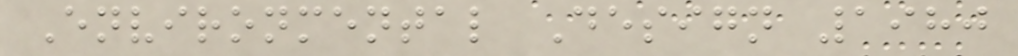Environmental Design 1980
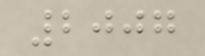2007
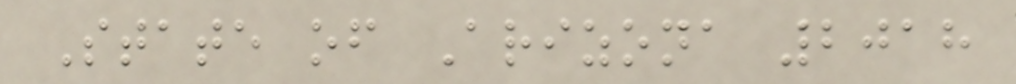State of Arizona 2018
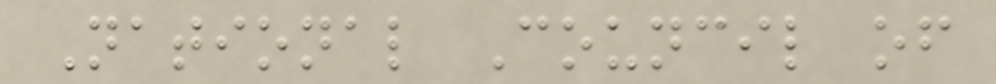National Council of
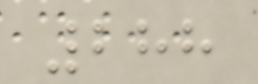288
